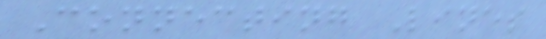Connecting Lines
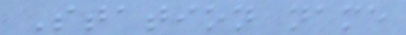Station name
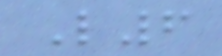L6
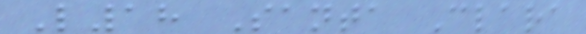L18 Santa Clara
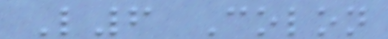L6 Colon
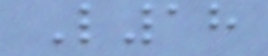L18
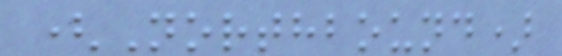(Northbound)
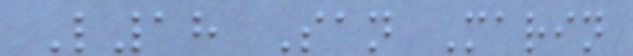L18 San Marin
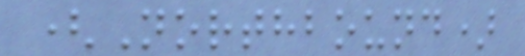(Northbound)
